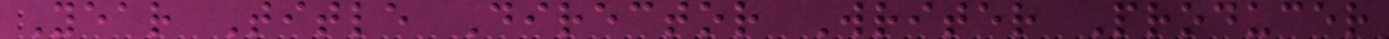Year Title Director Writer Producer
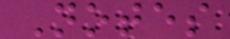Notes
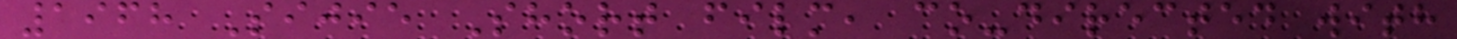1968 Sijie Short film, co-directed with
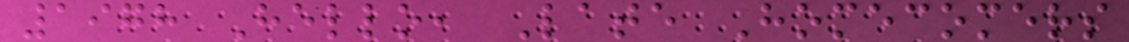1978 Hello, Late Homecomers
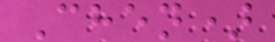Chen)
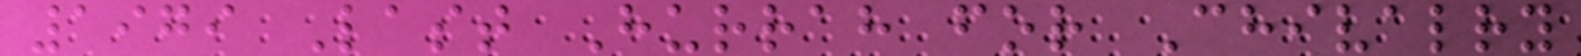1979 Last Hurrah for Chivalry
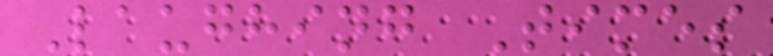Laughing Times
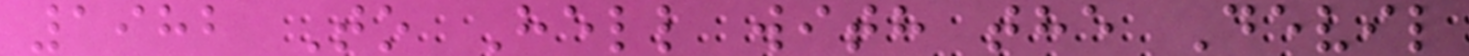1982 To Hell with the Devil
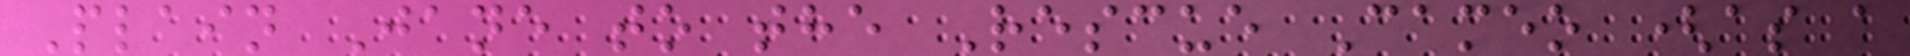Plain Jane to the Rescue Cameo (as a
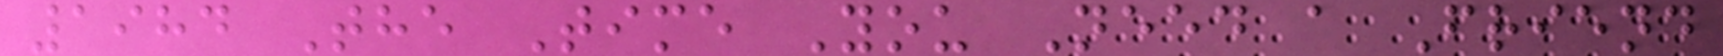1984 The Time You Need a Friend
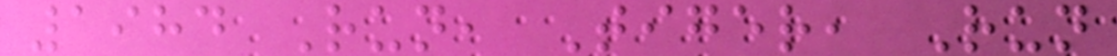1984 Run, Tiger, Run
